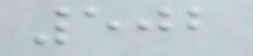502
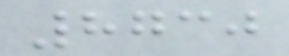8730
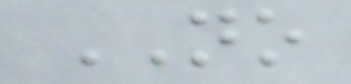NO
